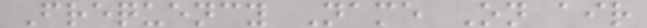Frequency Name On air
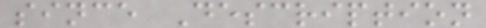since Description
